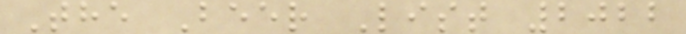The Beer List 2022
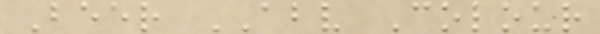Beer ABV Colour
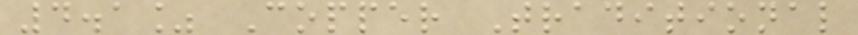4.1% Copper Traditional
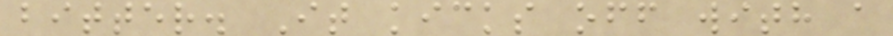bitter. It kicks off with a
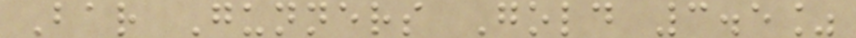Bar Gunners Gold 3.5%
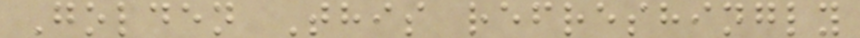Golden This refreshingly
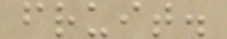fruit.
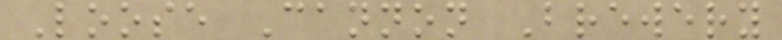Loose Cannon Brewery
